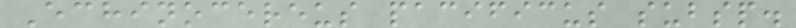Echinocereus pacificus subsp.
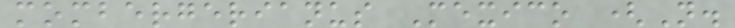mombergerianus Mexico (N.
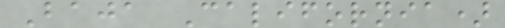Baja California)
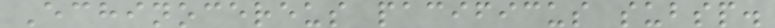Echinocereus pacificus subsp.
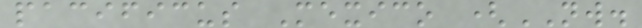pacificus Mexico (NW.
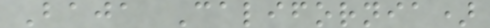Baja California)
